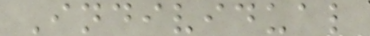Individual
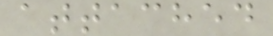attached
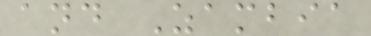and Zambia
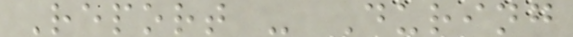Report - During
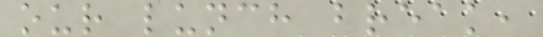our lunch break,
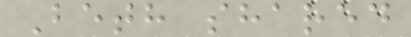Beth shared
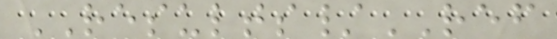RESULTS/REF
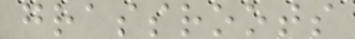grassroots
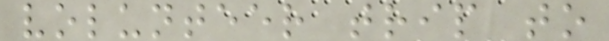volunteer trip to
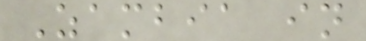Zambia in
